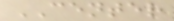CENTER
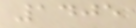1405
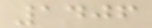1406
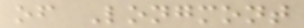of Longmont
